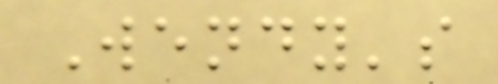Wendy's
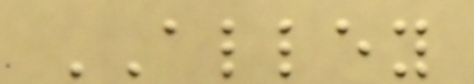ALLEY
